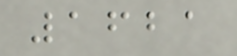1621
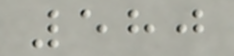580
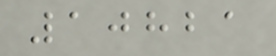10821
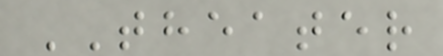THEATER
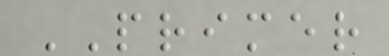PRIMER
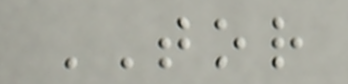TOR
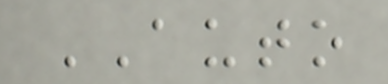AUTO
